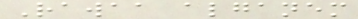Rawaa alganem
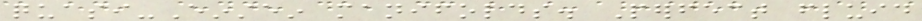quasi-Einstein manifolds. Perfect fluid
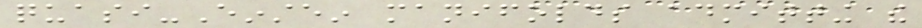quasi-Einstein manifolds admitting the
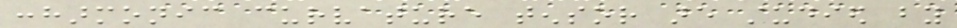conharmonic curvature tensor are studied by
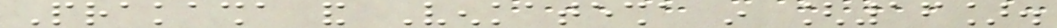Prakasha and Venkatesha in [16].
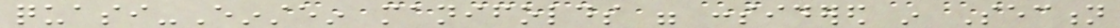quasi-Einstein manifolds were considered in Section
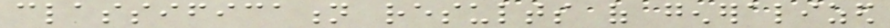classification results of generalized
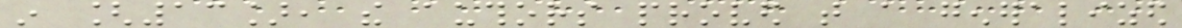in [13], the authors proved that a generalized
